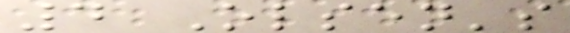4 Olsen's
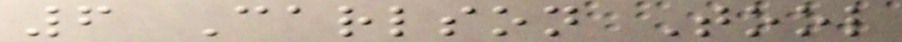6 Carlson Tool
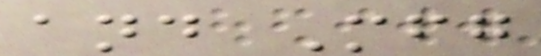and Mfg
